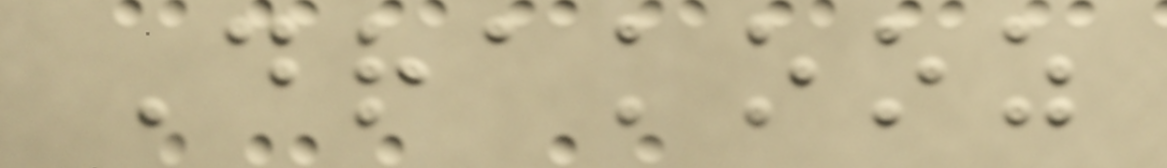Drakooz
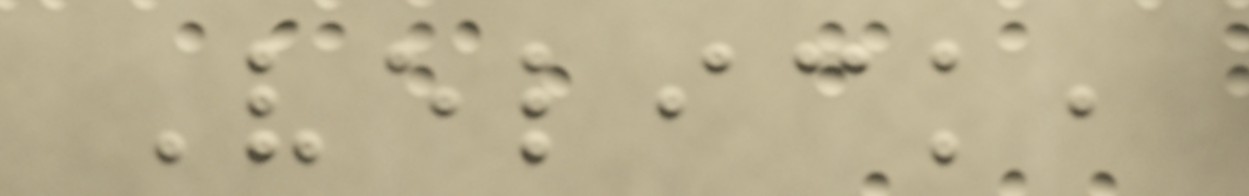Velick,
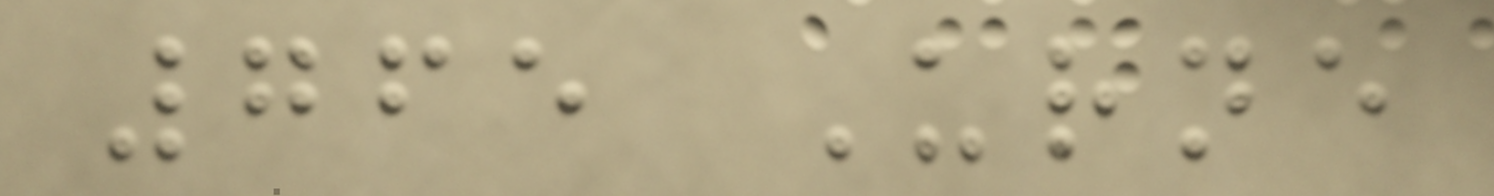765 Urne
